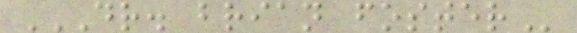DR. BRIAN FOSTER
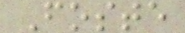Foste
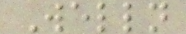Welln
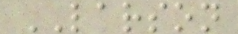LARSON
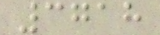3718
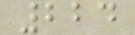224
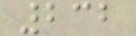232
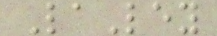LaLey
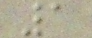1
